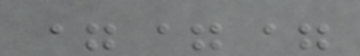===
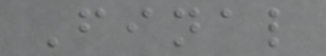Final
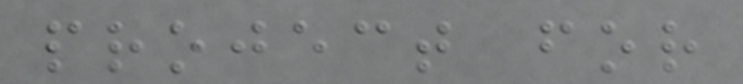project for
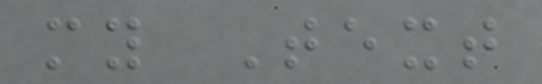my Text
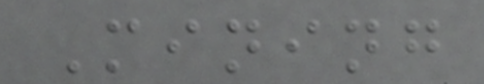Mining
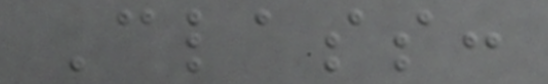Class:
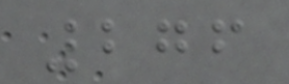276
